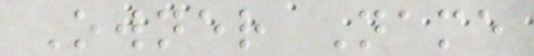Owner Name
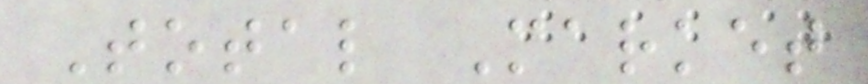Total Market
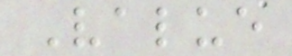Value
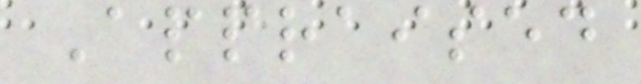Appraised
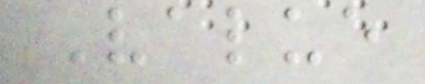Value
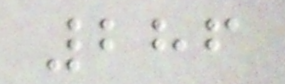286
